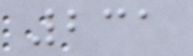231
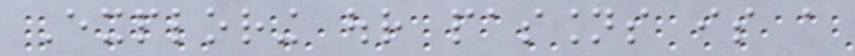Exploring our passions is a
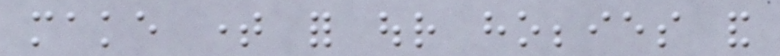make time for our hobbies and
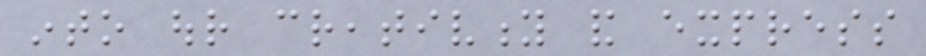into our creativity and express
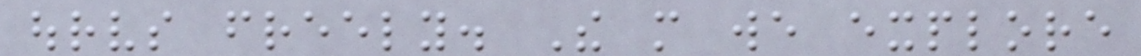ourselves freely. The more we explore
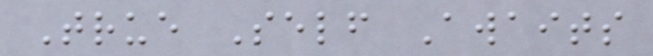True Self Awaits
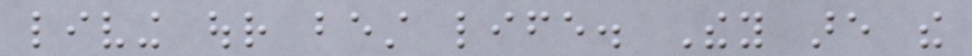living our best life. They are the
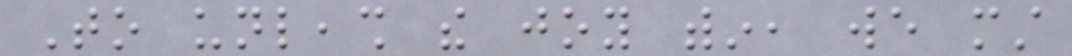To unleash the joy within, we must
